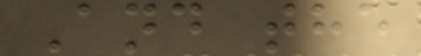And the
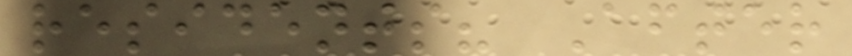residents? After
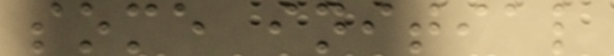some initial
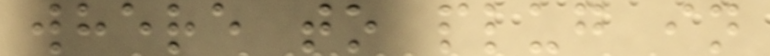where to plug in
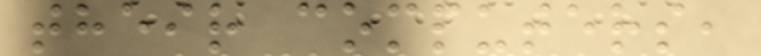their computers,
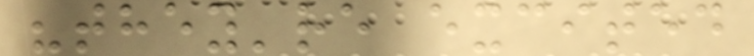"they're excited
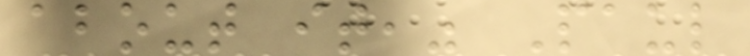about it," Paul
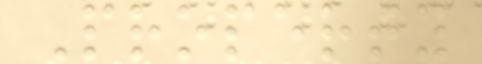Property
